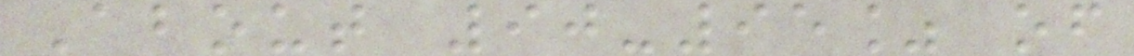About 90-95% of
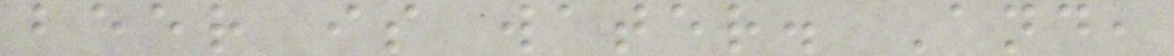beer is water. And,
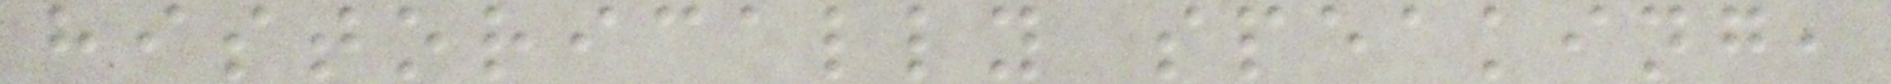historically speaking,
